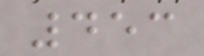453
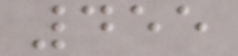455
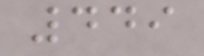449
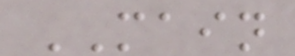MAIN
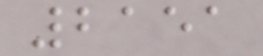2151
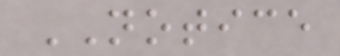NOTICE
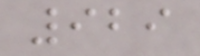929
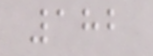182
